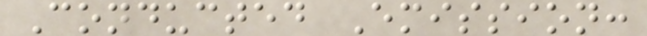Conducted Emission:
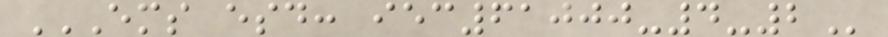EMS ESD: IEC61000-4-2
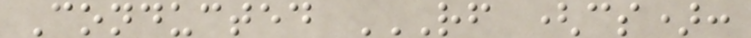Conducted RF (CS):
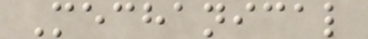Mechanical
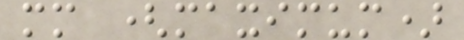mm (maximum)
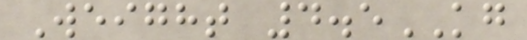Weight 4.5KG
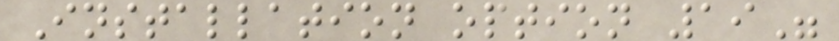Installation option 19"
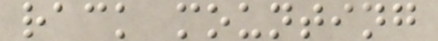rack mounting
